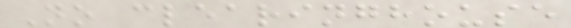No clearinghouse
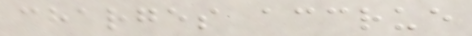charges accrue
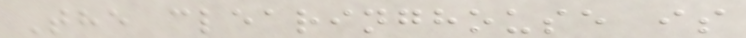The clearinghouse is
